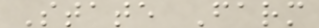State Farm
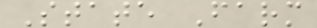State Farm
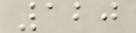120
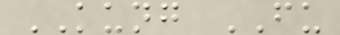KUNG FU
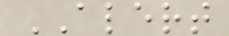ALERT
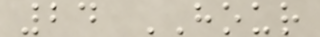24 HOUR
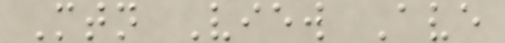Mtn View Ave
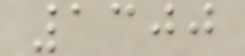1300
